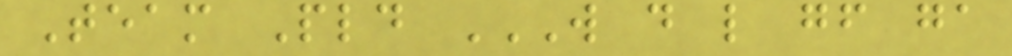Team Pld W D L GF GA
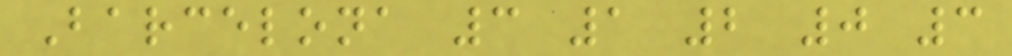Barcelona 3 1 2 0 3
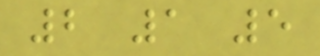2 1 5
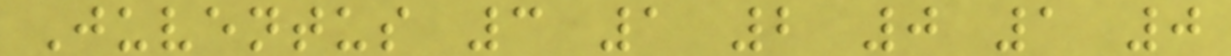Juventus 3 1 2 0 1 0
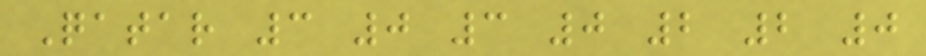Qatar 3 0 3 0 2 2 0
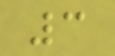3
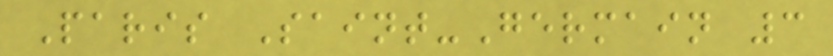Paris Saint-Germain 3
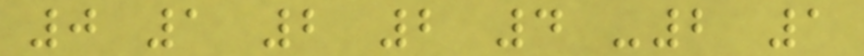0 1 2 2 4 -2 1
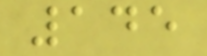145
